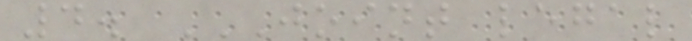4. JOINT LEGAL
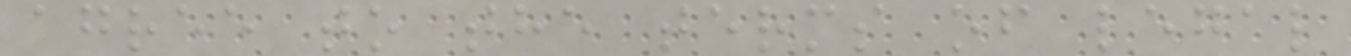agree to the terms of legal
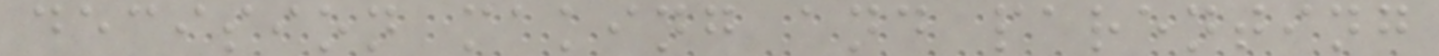decision making and parenting
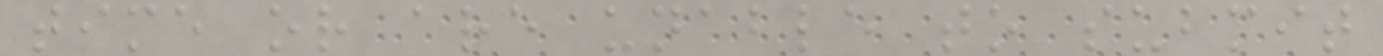time or are unable to submit
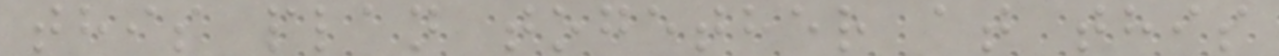this plan together at this
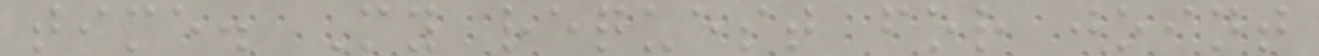time. My request for joint
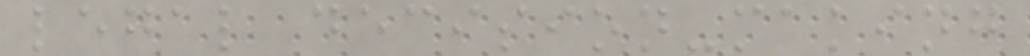legal decision-making
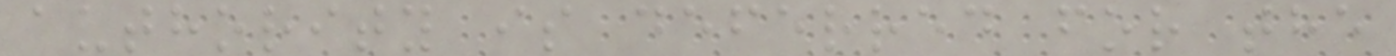authority is deferred for the
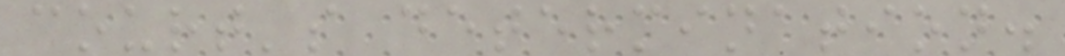court's determination.
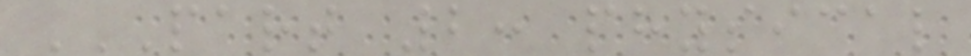PART 2: PHYSICAL
